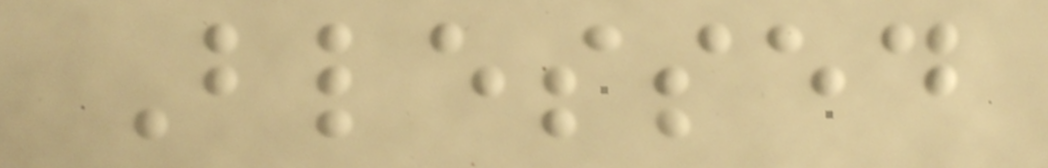Blessed
